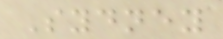Sydney
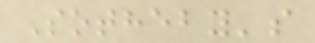Sotheby's
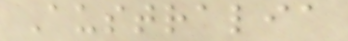Australia
